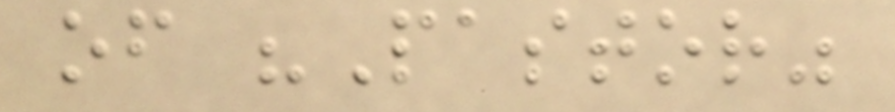of "Pastor"
